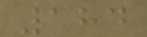184
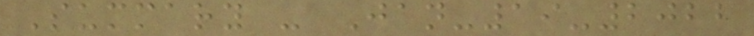Summary - Jan-19-2022
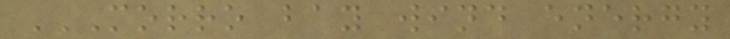MORRO BAY WIND ENERGY
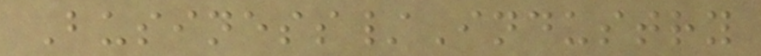Business/Industry
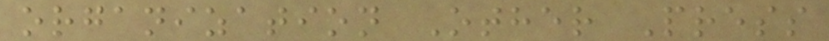organization Other Press
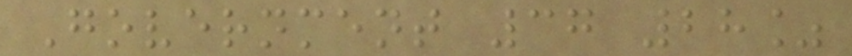Government 37 28%
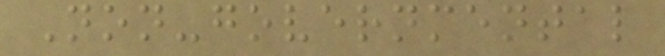Non-governmental
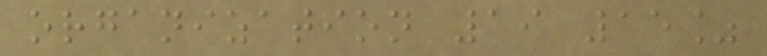organization 19 15%
